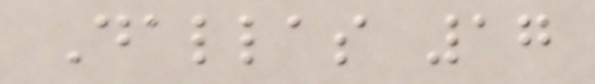Dallas 17
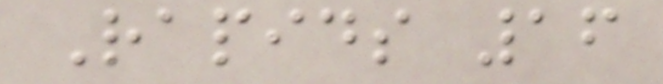Rapids 16
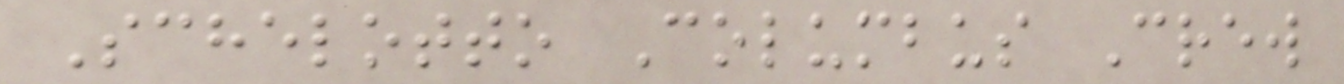Schelotto Columbus Crew
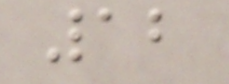12
